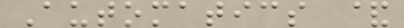Automatics &
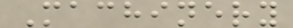Machinery
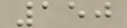150
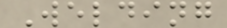Welding
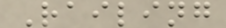Railing
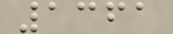1361
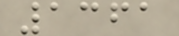1361
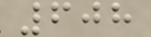608
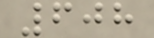608
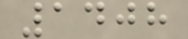1408
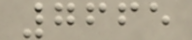7665
